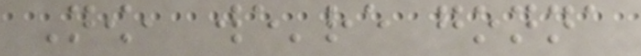Now, we're gonna
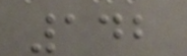142
